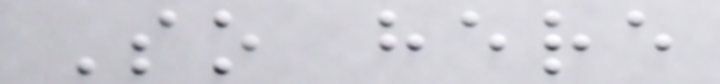So here
